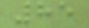85
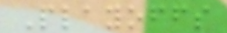Playoffs
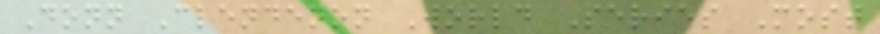Donn Clendenon World Series Most
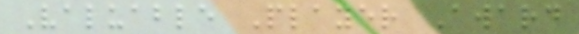Valuable Player Award
